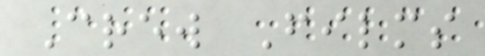Crew Films
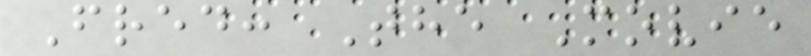Fred: The Movie
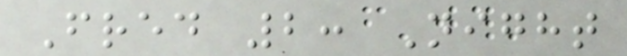Fred 2: Night
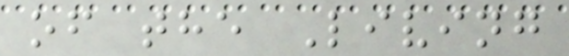of the Living
